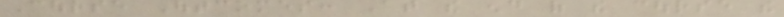Course Outcomes: At the end of the course the
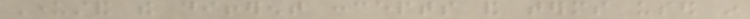Understand the different concepts and terms used in
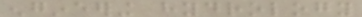engineering hydrology
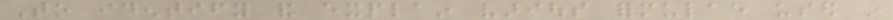To identify and explain various formulae used in
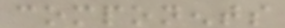components
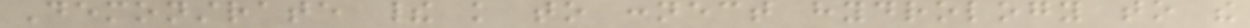Demonstrate their knowledge to connect hydrology to the
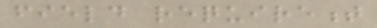field requirement
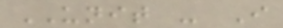UNIT - I
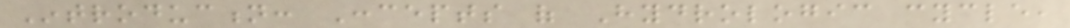Introduction: Concepts of Hydrologic cycle,
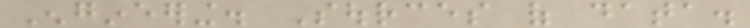Engineering. Sources of data.
